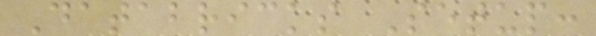Databricks Setup:
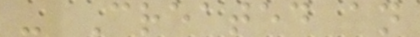- Created an
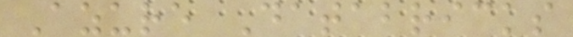Azure Databricks
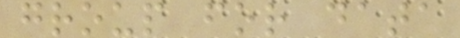group for data
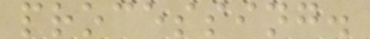processing.
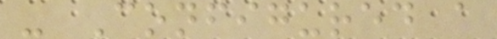- Configured a
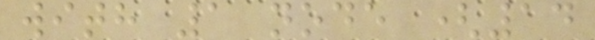with 1 node (14
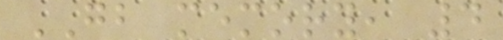GB memory, 4
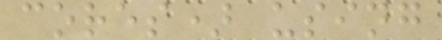cores) using
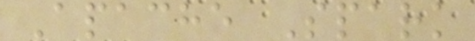Apache Spark
